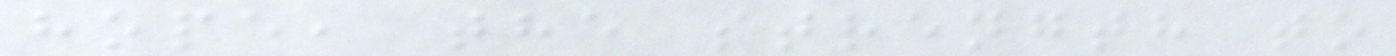hope, the strength to
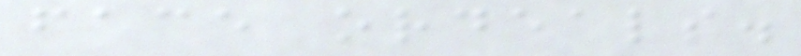face ordeals.
